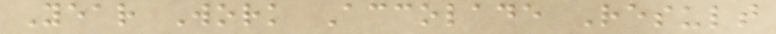Year Work Accolade Result
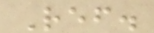Ref.
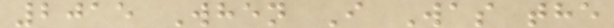2015 When I Was the
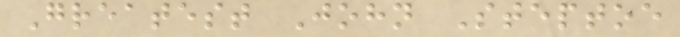Greatest John Steptoe
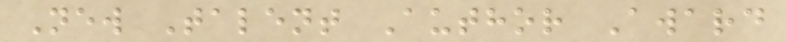New Talent Author Award
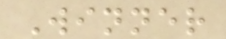Winner
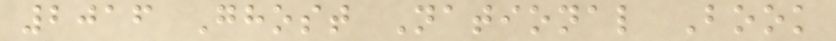2016 Ghost National Book
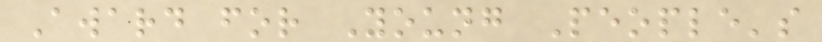Award for Young People's
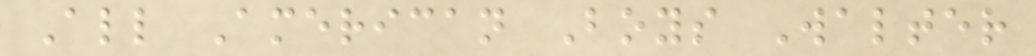All American Boys Walter
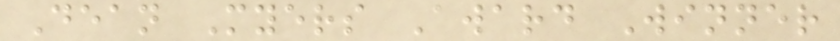Dean Myers Award Winner
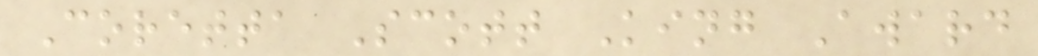Coretta Scott King Award
